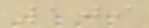109
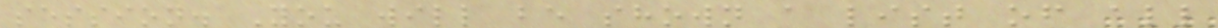session. You will be shown a list of all
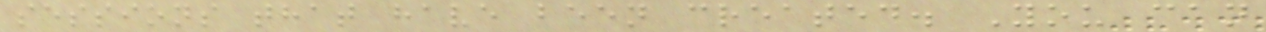sessions that have been created. You can
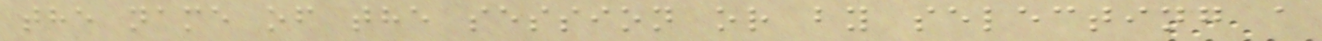the name of the session or by selecting a
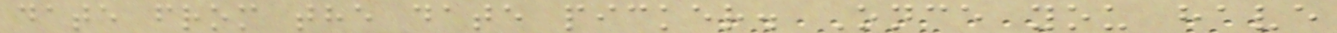date from the date picker. Once you have
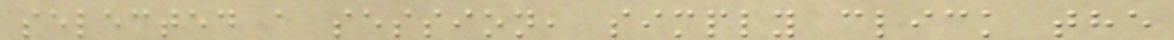selected a session, simply click the
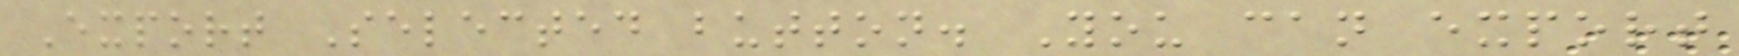Export Selected button. You can export
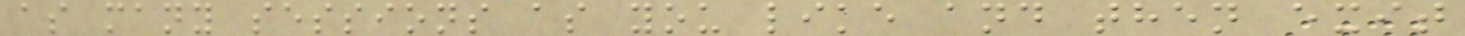as many sessions as you like and then exit
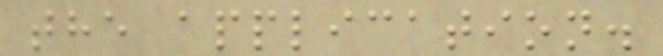the application.
